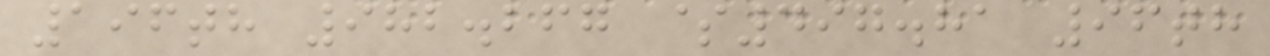196th 982.267 $497.81 96th
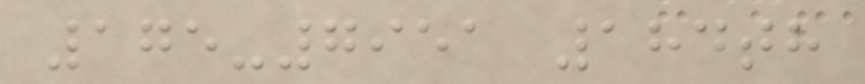175-7951 184th
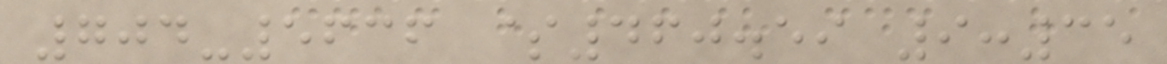704-5636 $460.59 9:35
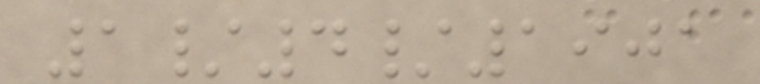1/4/1901
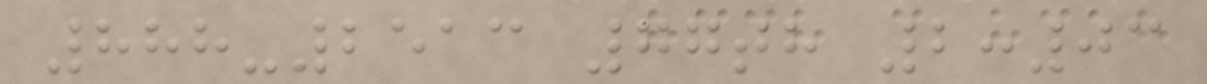888-2513 77th 2:03
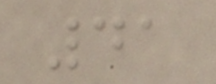41
